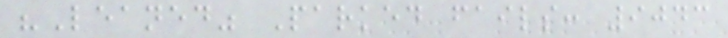"Leaned" Parked fails: 9043
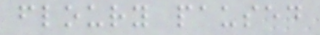floury paused
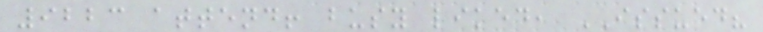9223 attend! busy liked, ISSUED?
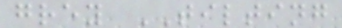grey TILTING
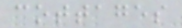cottages
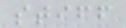stiff
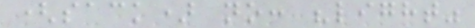(sack) no: "light"
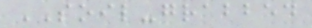SOIL-grabbed
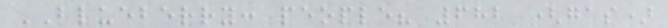BLUEBERRY: people? 682 (gas)
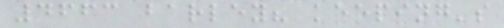4663 barley? keeping's
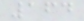164
